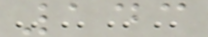143
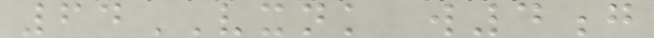64VXNK w4g
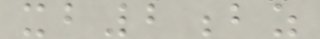xb2bz
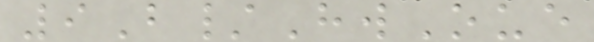9B/HwOue
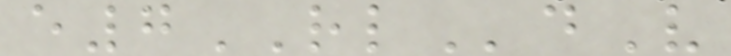e7RLdV
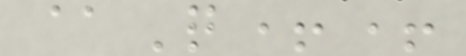@Q++
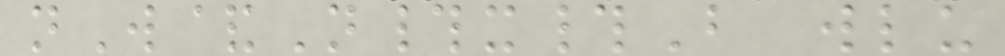nW&N#x#B wlu
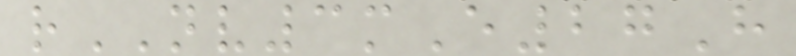rNV3mE27H
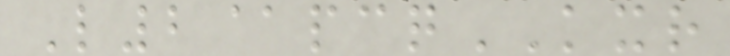L2@pcqKXR
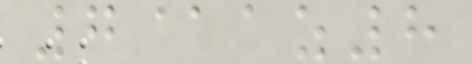7@az8
